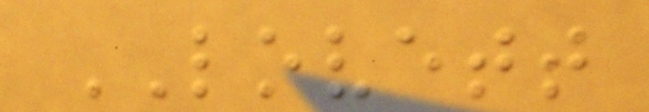LOVETT
